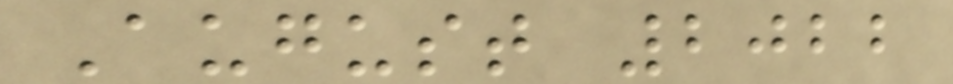August 2022
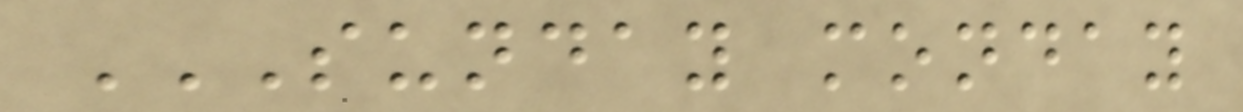SUNDAY MONDAY
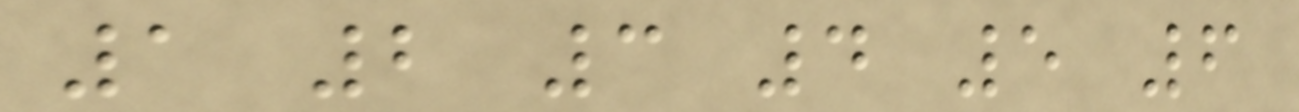1 2 3 4 5 6
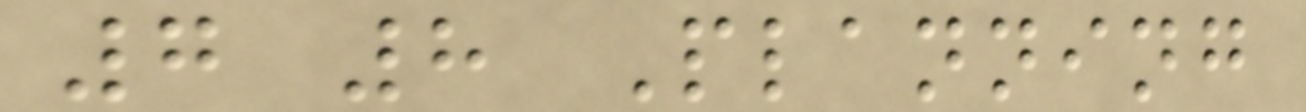7 8 Planning
